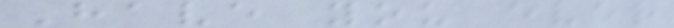Have you ever
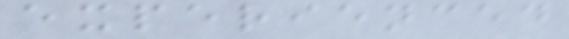experienced
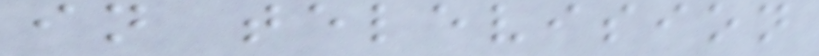in television
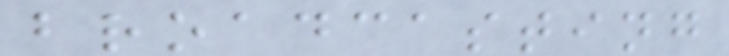broadcasting
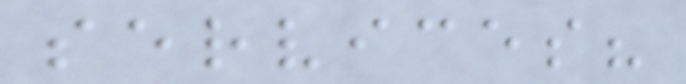services?
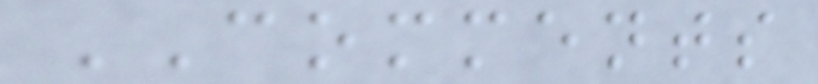COMMENTS
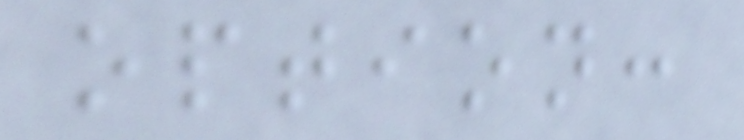option:
